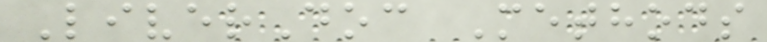LiverDoc Methods
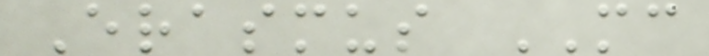Erasmus MC
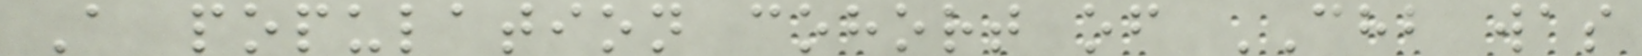A population cohort of CHB was
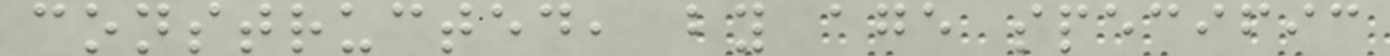constructed, by age specific
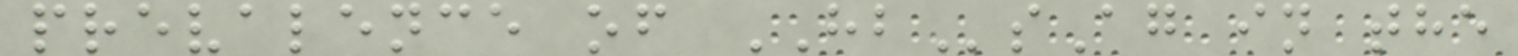prevalence of HBsAg in the
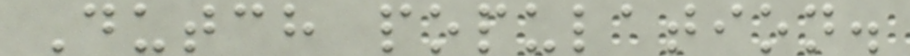Dutch population.
